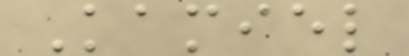Kamiel
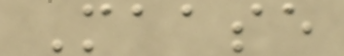Maase
